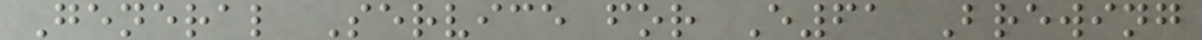General Service for E61 Brewing
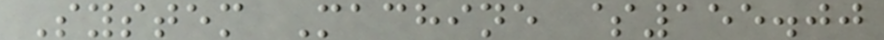System Machine $155.00
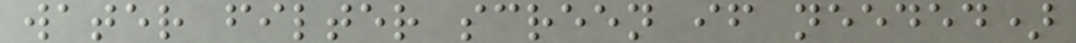water filter screen if needed)
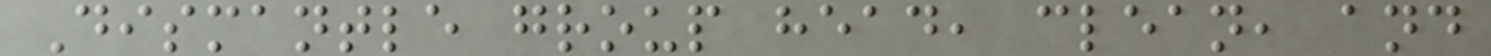Dismantle group head, clean, and
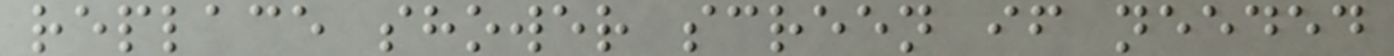replace shower screen if needed
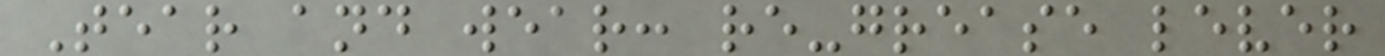Tear and wear: re-grease lever
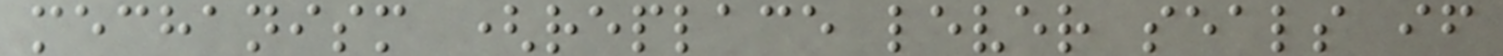mechanism (replace lever seals if
